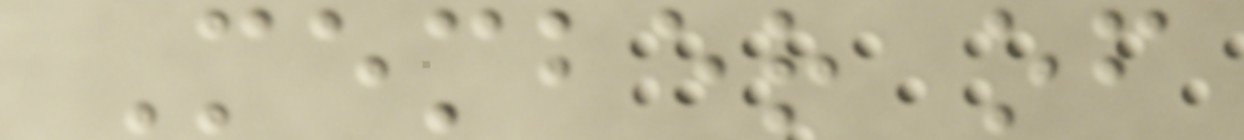Member of
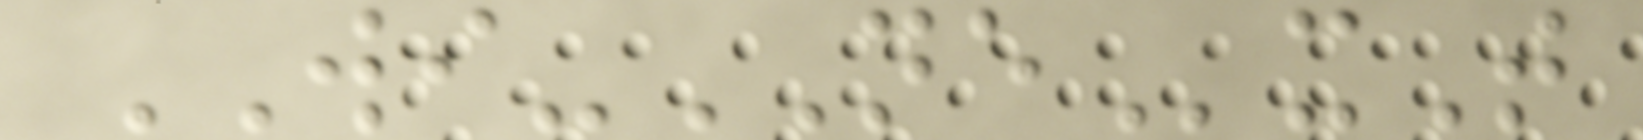WI-NExT
